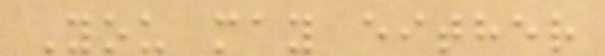You may either
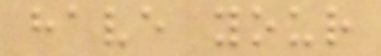have your
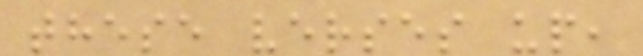these verses up,
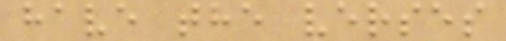have the verses
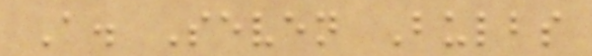A. Seven Bulbs
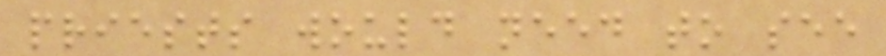priests would need to see
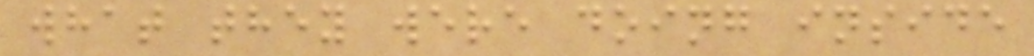what they were doing inside
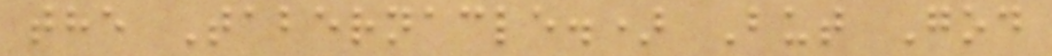the Tabernacle.) But God
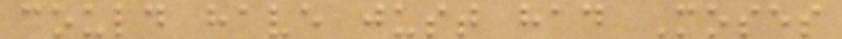could have just had Moses
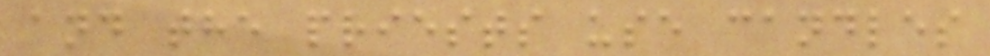and the priests use candles
